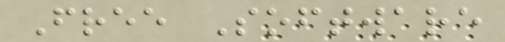Free Software
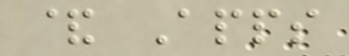& Apps
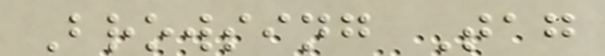Browsing Tag
